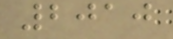2010
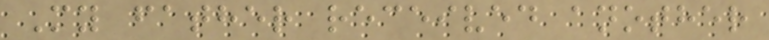My father received another
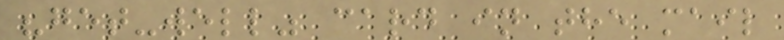"get-well" card in the mail
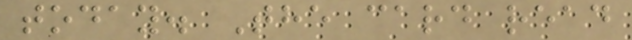today. The card read
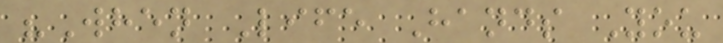"When Life Hands You
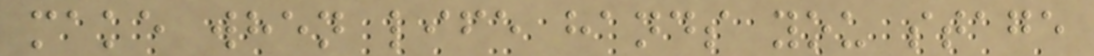make when life hands you stage
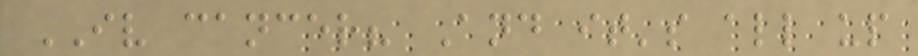IV cancer? And it's all up
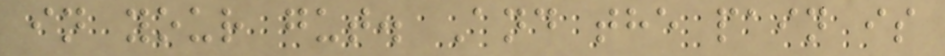in your gut. And the pain is
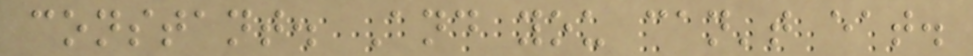constant. And you can't eat.
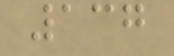137
